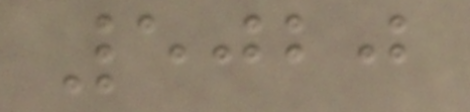5020
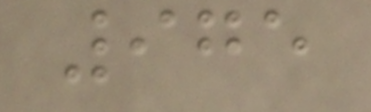975
